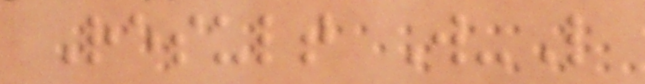Result W-L
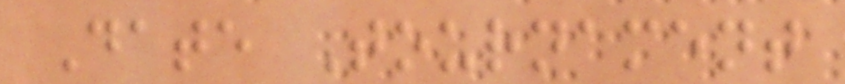Date Tournament
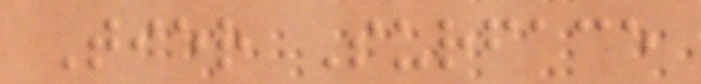Tier Surface
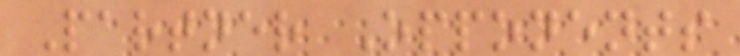Partner Opponents
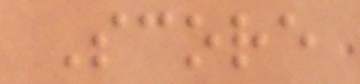Score
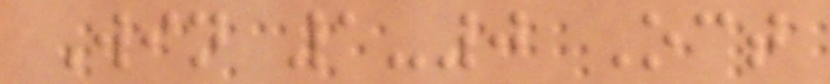Win 1-0 Oct
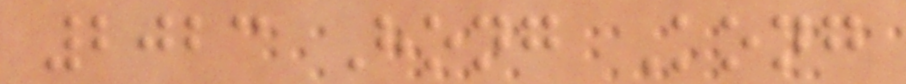2023 Hong Kong
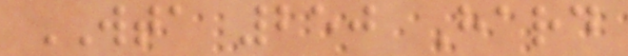WTA 250 Hard
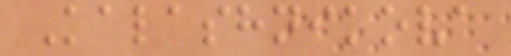Kalashnikova
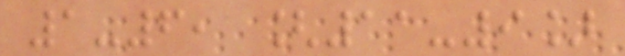1-6, [11-9]
